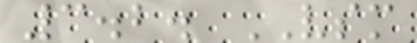3.2. VSM
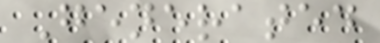Generated
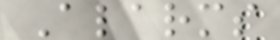Alarms
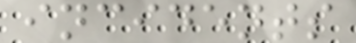incidents
